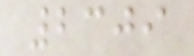2309
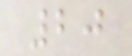20
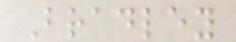Bradley
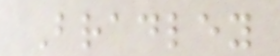Bradley
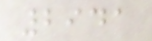2941
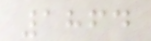1864
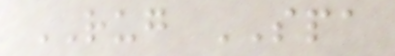RUG SPA
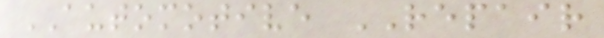AUTOMOTIVE REPAIR
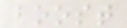boost
